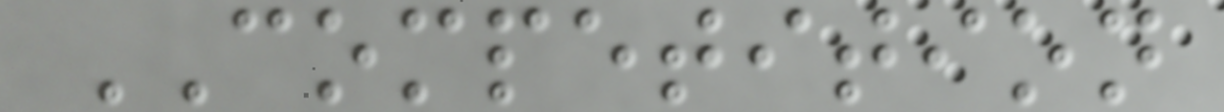COMPETITION
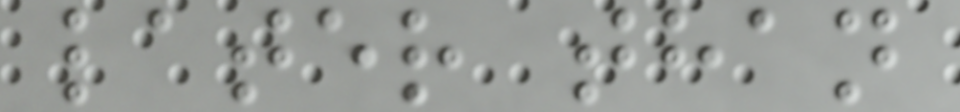later than
